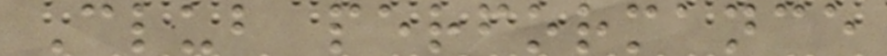Club performance
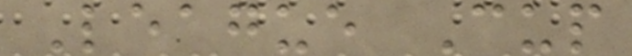League Cup
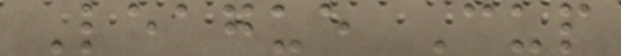League Cup
